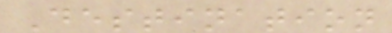Destination
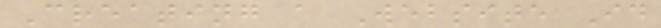Creating a Website Id
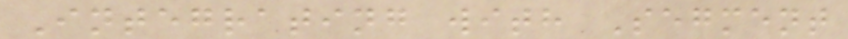Integrating with Segment
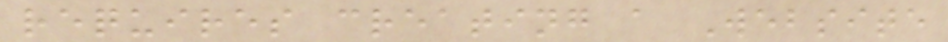requires creating a Website
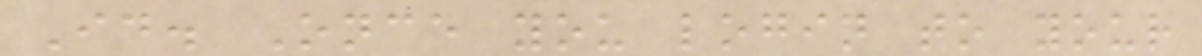Id. Once you login to your
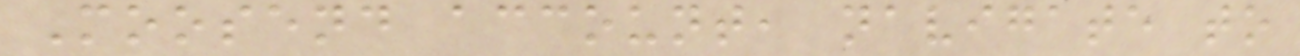Moosend account, navigate to
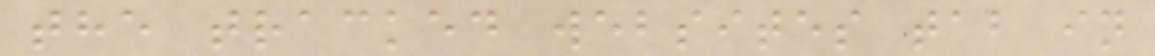the tracked websites tab in
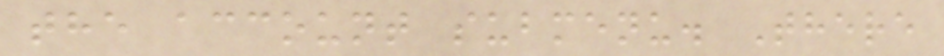the account submenu. There
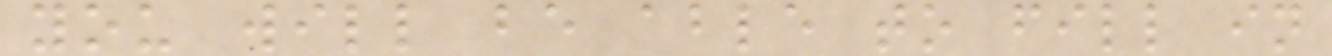you will be able to fill in
